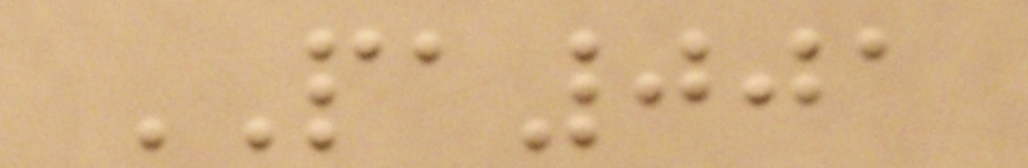PA001
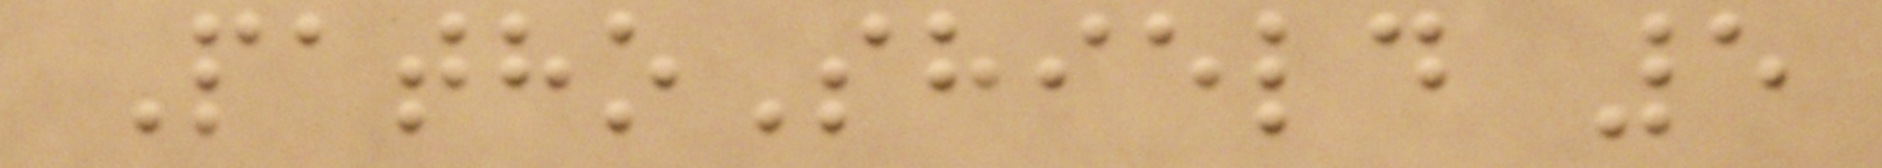PathoShield 5
